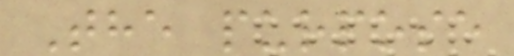The purpose
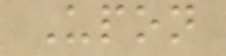Upon
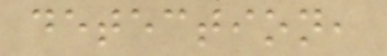detection,
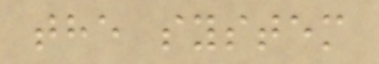the system
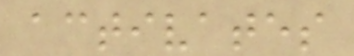activates
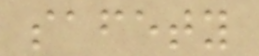safety
